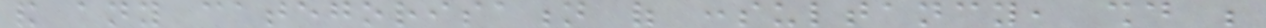and any categorisation of consultancy, should be
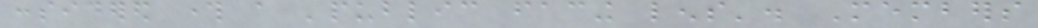considered through a 'public facing lens'. Members
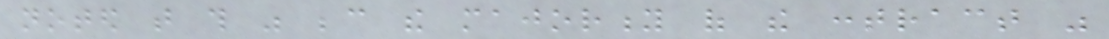noted that this was because the majority of the contract was
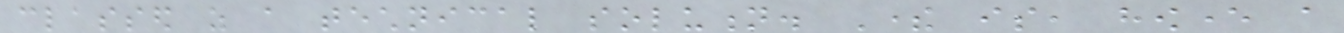classed as a technical solution. There is, however a
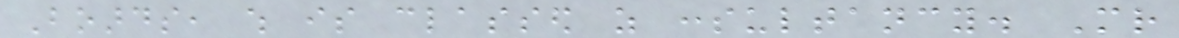Boards, which is classed as consultancy. Mr
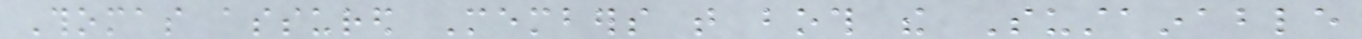Thomas assured Members that both the Sustainable
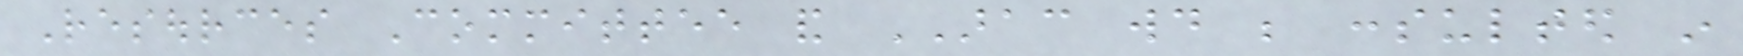Resources Committee and ARAC would be consulted in
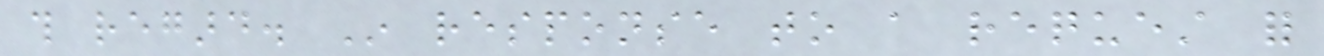this regard. In response to a request for
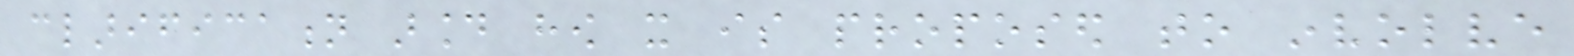clarification around how it is proposed to involve
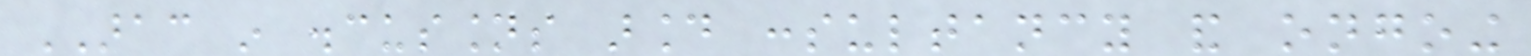ARAC in discussions around consultancy and ongoing
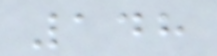148
